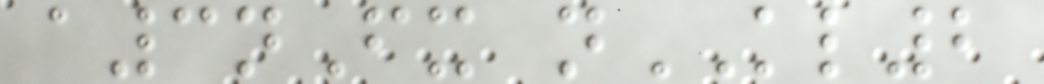a3nFx nKL2
